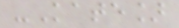-Kate]
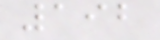192
